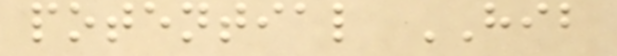potential HIB
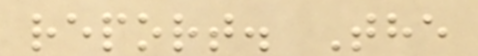report. The
